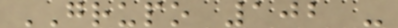GRUPO 102 -
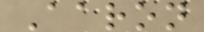Aaron
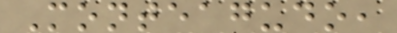Monteagudo,
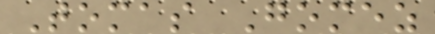Tomas Gomez
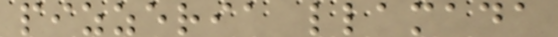pizzeria llamada
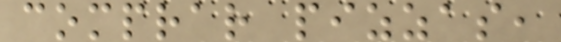comprar pizzas,
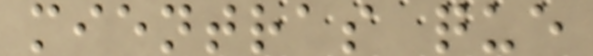mientras que
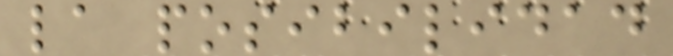la posibilidad
